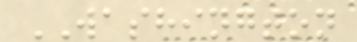WASHINGTON
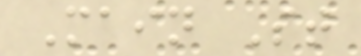Main St
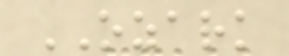OZARK
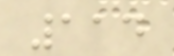114
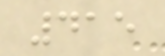415
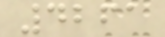4261
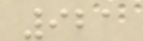921
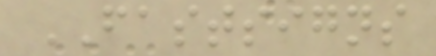FASTSIGNS
